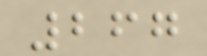267
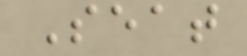Seat
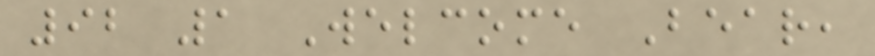92 1 Welcome Bear,
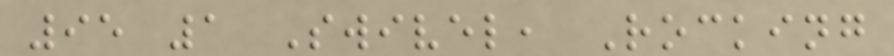95 1 Swivel, Rocking
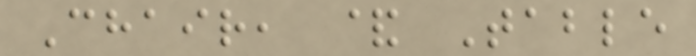Chair, & Table
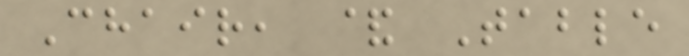Chair, & Table
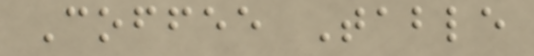Coffee Table
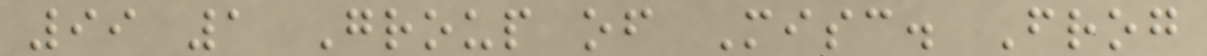99 1 Group of Misc. Frog
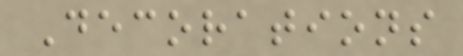Decorations
